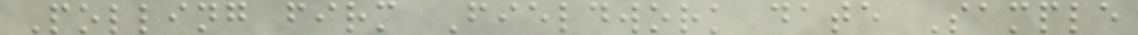Polling firm Fieldwork date Sample
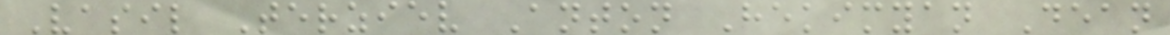Vasil Terziev Anton Hekimyan Dean
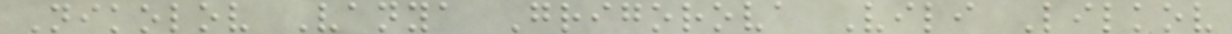Nikolov Vanya Grigorova Vili Lilkov
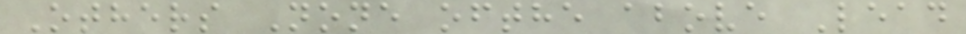Others None ofthe above Lead
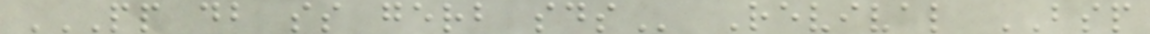PP DB SS GERB SDS Revival BSP
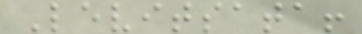Levitsata!
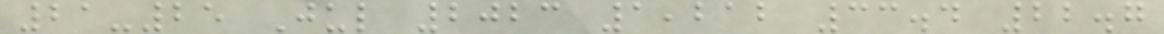21-25 Jul 2023 1,212 33.4 22.7
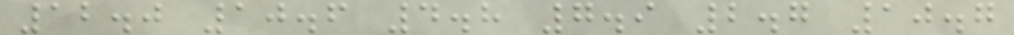12.0 10.6 4.8 7.9 2.7 10.7
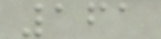161
